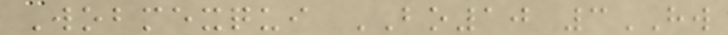Wobmexqui BO10 3HW
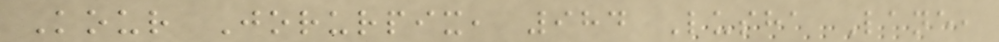Kour Jorurpix, 984 Lusha Lane,
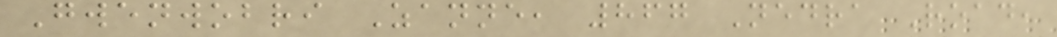Gwenwobri Zanne, 867 Nedra Road,
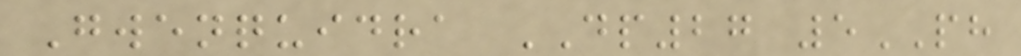Gwenquidra DP27 5PH
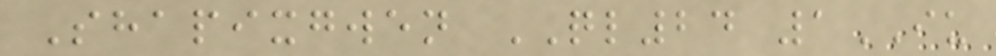Shapixgwen QL24 1IU
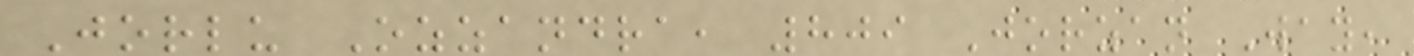Jorlu Ozzandra, 809 Jorzan Way,
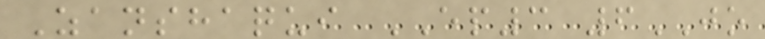Zanshaqui EP3 6JO
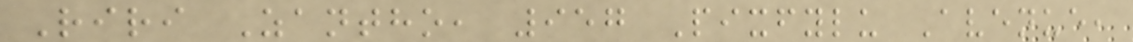Riri Zantho, 957 Pixfylu Avenue,
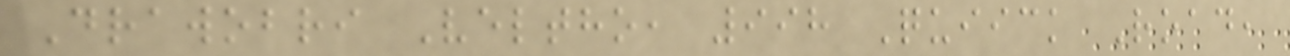Drawobri Veltho, 998 Quiick Road,
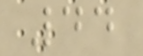44
